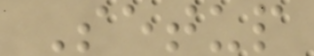Setup
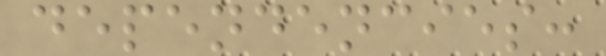dependencies:
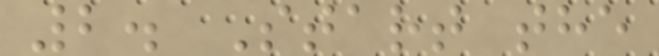2. Start the
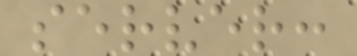server:
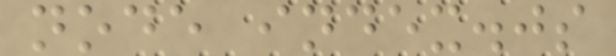node index.js
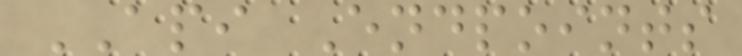API Endpoints
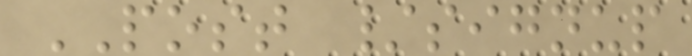POST /signup
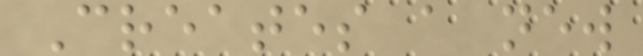Creates a new
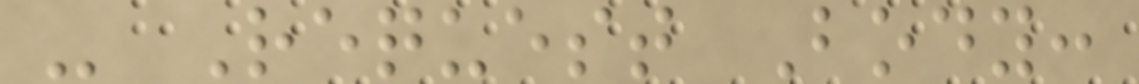- Request Body:
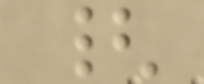{
